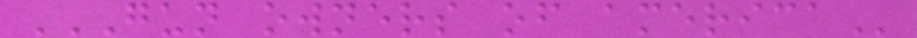GUN OWNERS OF AMERICA
